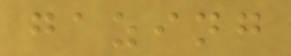gazing
